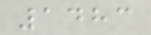1483
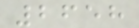2658
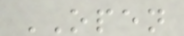OPEN
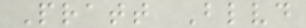Pratt Blvd
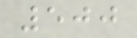500
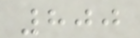800
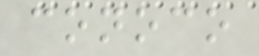conoco
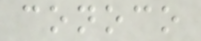conoco
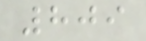809
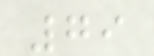79
